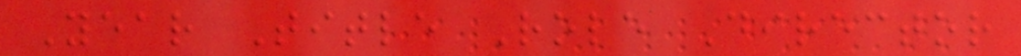Year Title Role Director
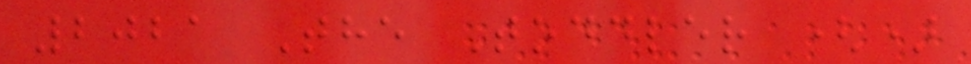2021 The Toddler ()
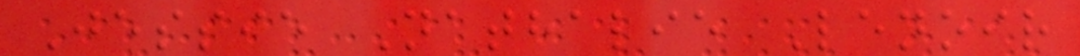Jessie Nathalie Lenoir
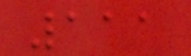111
